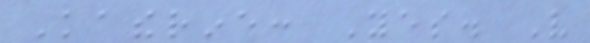Katherine: Yes. Very
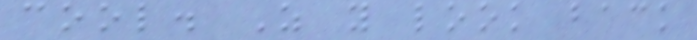cool. As you look back
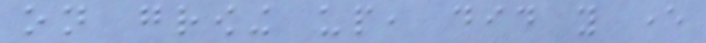on growing up, did you ever
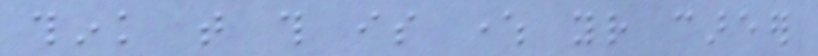think that this is where your career
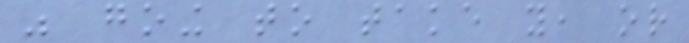was going to take you, or
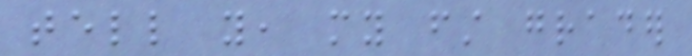tell you, my first grader
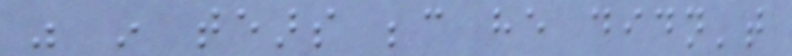was in tears because he didn't
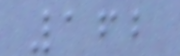162
